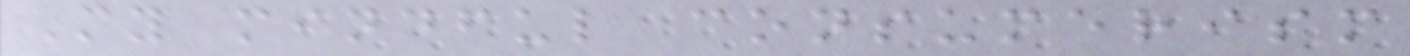My mindful consumerism
